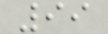99
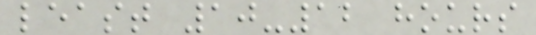least 10-12 hours
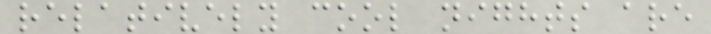relatively cool nights are
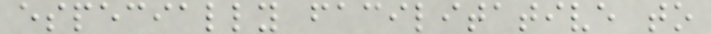especially facilitative to
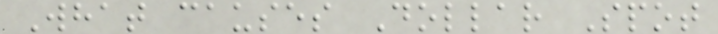What causes Dollar Spot
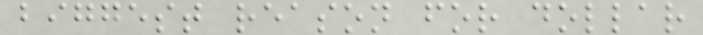biggest reason for dollar
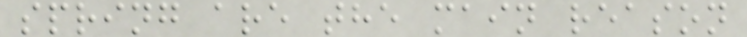spring are the main reason
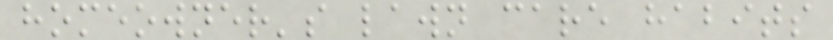homeowner's lawn care habits
